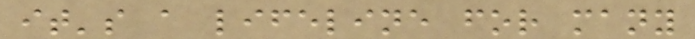it's a lifeline for many
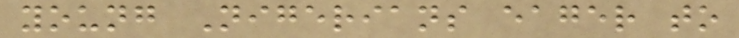young Nigerians eager to
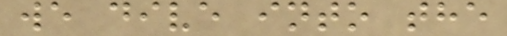we dive into the
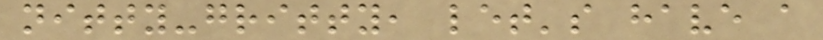nitty-gritty, let's have a
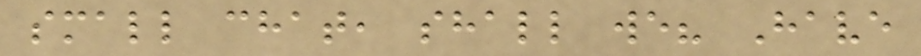small chat, shall we? Have
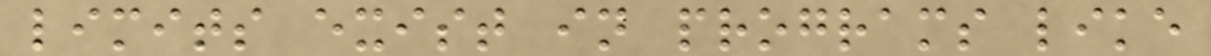limits exist in programs like
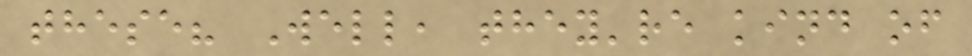these? Well, they're kind of
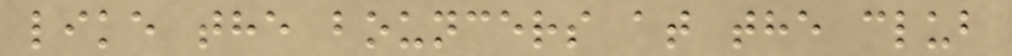like the bouncers at the club
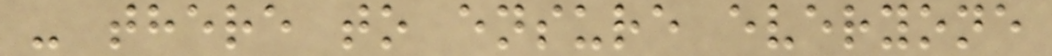- there to ensure everyone
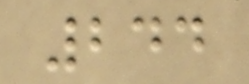244
